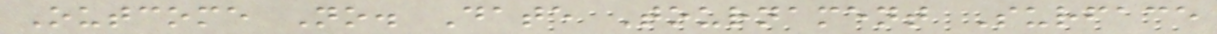Outcome No. Date Tournament Surface
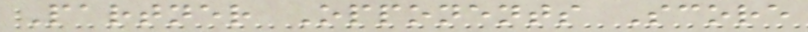Partner Opponents Score
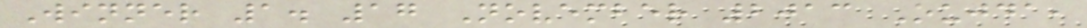Winner 1. 17 November 2013 Oujda,
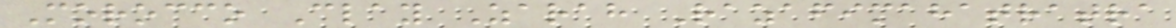Morocco Clay Zarah Razafimahatratra
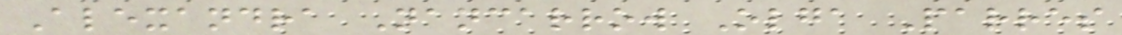Alexandra Nancarrow Olga Parres
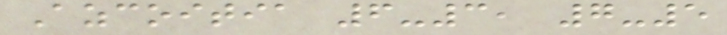Azcoitia 6-3, 7-5
